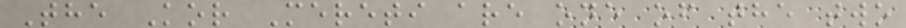The Kor Mereti are one of the two
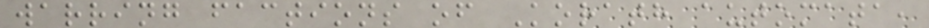warring factions of Korath automata,
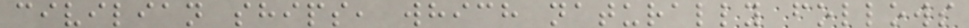civilian ships, which naturally follows
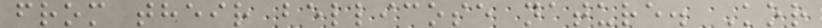from their bellicose nature. Kor
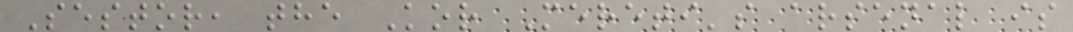Sestor, the Kor Mereti's arsenal is
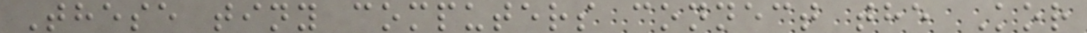These tiny computers connect the Kor
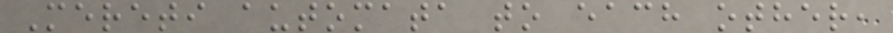Mereti automata to each other,
